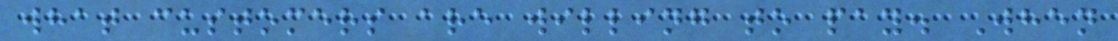what customers are willing to pay. When
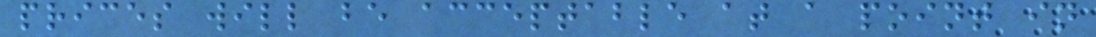prices will be acceptable at a point in
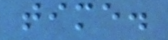time.
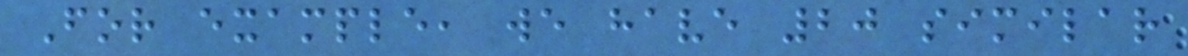For example, we have 20 similar
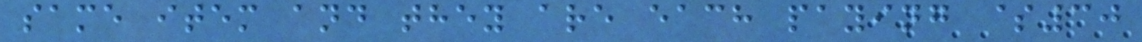same item and they are each paying $30
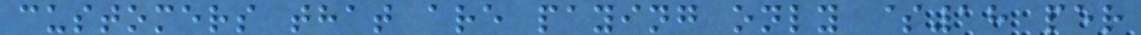customers that are paying only $18 per
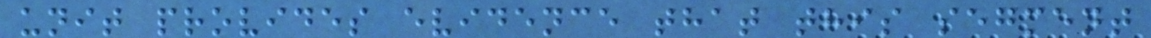unit provides evidence that this segment
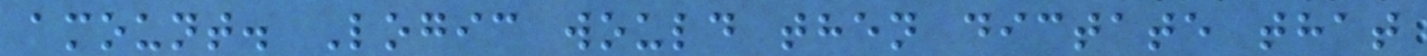amount. Logic would then dictate that
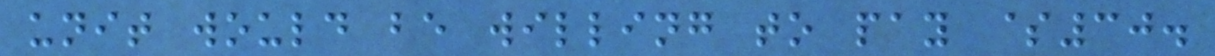unit would be willing to pay $30.
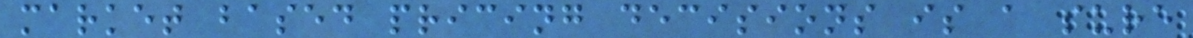market based pricing decisions is a sure
